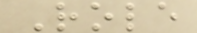Role
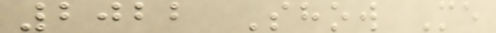2022 Show Me
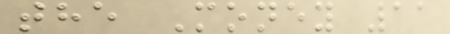the Money 11
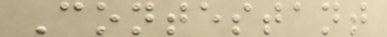Contestant
